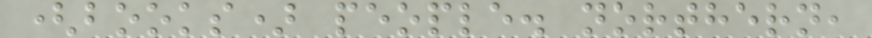(books) people. northern,
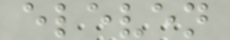eleven
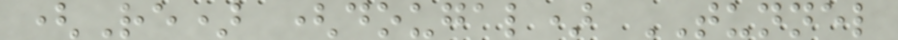(Re) (dougal) TUNNEL
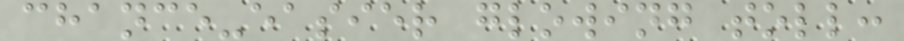chance-easier glowing toll:
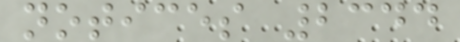notices 2344
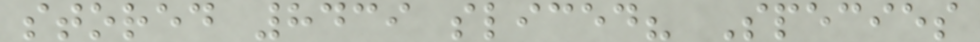stored 8439 sliced? Species
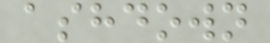ashdown
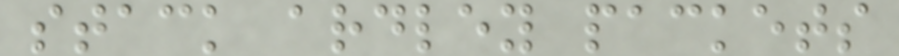stack ardley packets
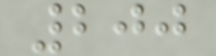200
